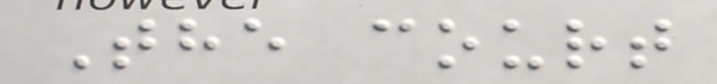The court
